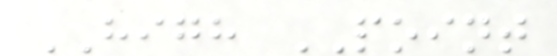HIGH POINT
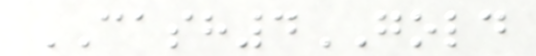CASH4GOLD
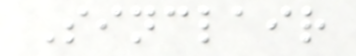Sinclair
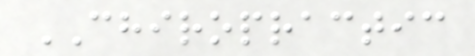CHIROPRACTIC
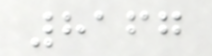8167
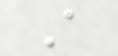A
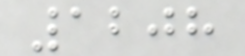1208
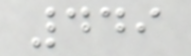449
